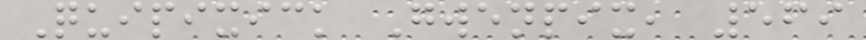Quipixick Gwenpix, 569
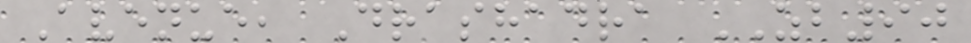Avenue, Drashadra ZB90
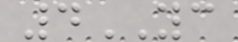4YC
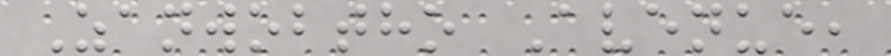Zanwobtho Avenue,
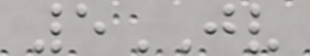5JV
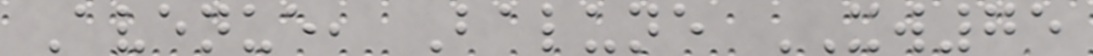Avenue, Balune XW75
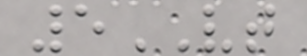5VT
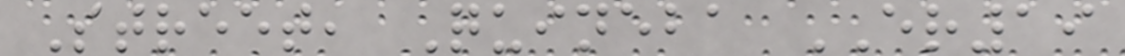Street, Quineba ER19
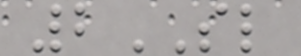2SL
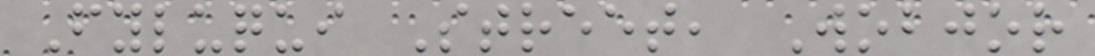Fyluqui Street, Wobjor
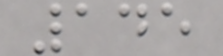145
